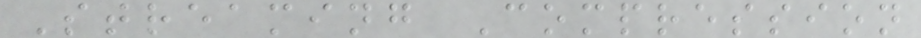Streaming Compression
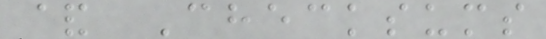& Checksums
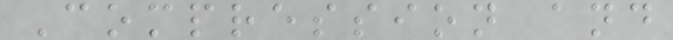Compression and
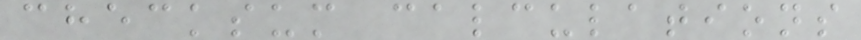checksum calculations
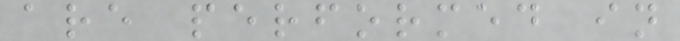are performed in
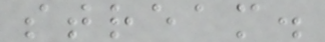stream.
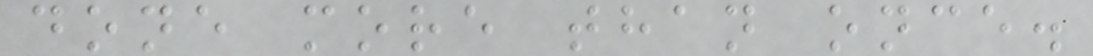done more than once.
